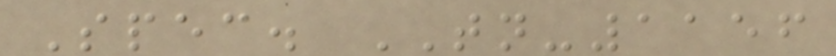Spec. TN-1156
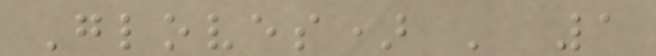Gloves) ' 1
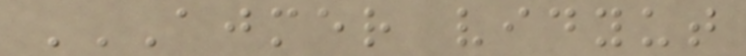AJMER VIDYUT
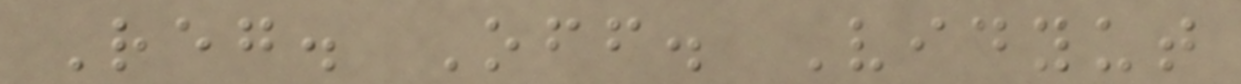Reg. Off. Vidyut
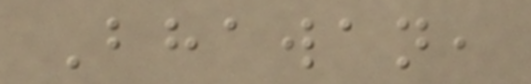Bhawan,
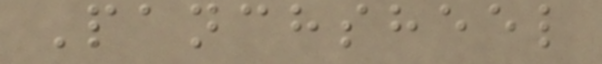Panchsheel
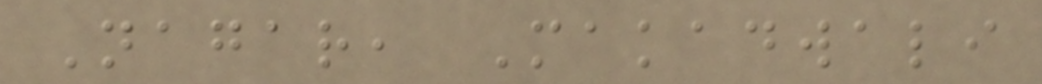Nagar, Makadwali
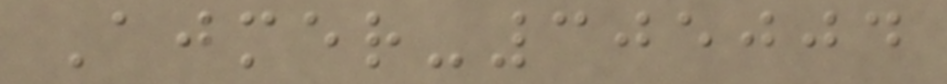Ajmer-305004
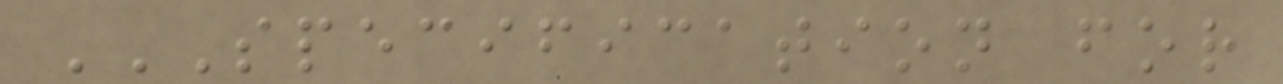SPECIFICATION FOR
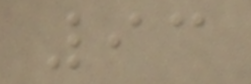93
